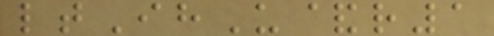ltIhU&r1
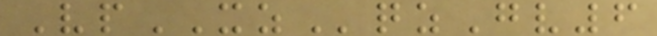VpXZqzGv6
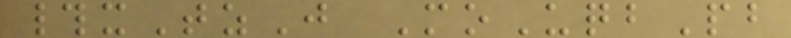#xTzJ MoUqbPb
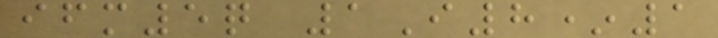ifm5q 1I8*1
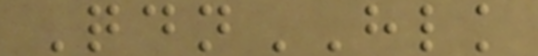QdnHLK
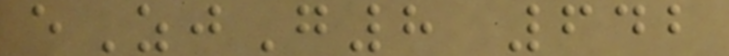eZjG8 642
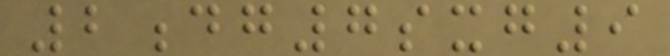2dg7sxg9
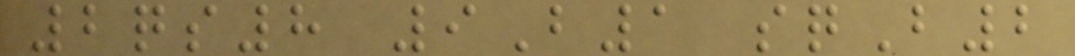2qs8 9B1 sqB2
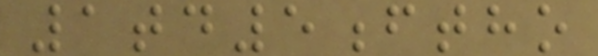1td5ftho
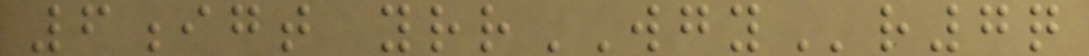6igt yrrWGYr7q
